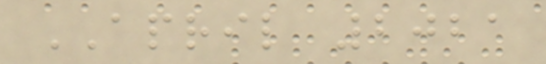APRIL 2021
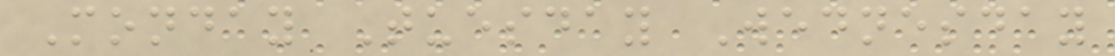Monday Tuesday Wednesday
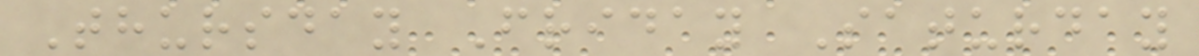Thursday Friday Saturday
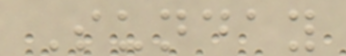Sunday
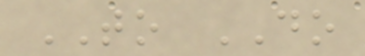TO DO
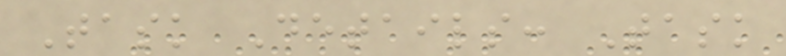Task Details: Task
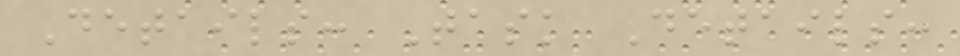Details: Task Details:
